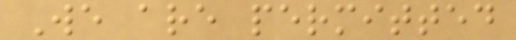We are permitted
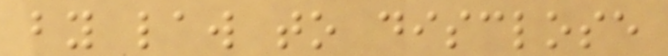by law to disclose
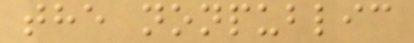the nonpublic
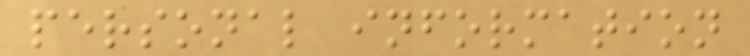personal information
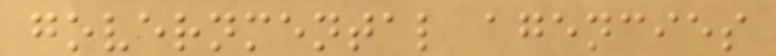governmental agencies
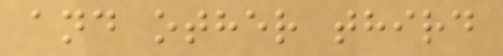and other third
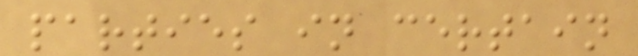parties in certain
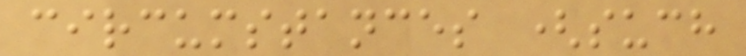circumstances (such
